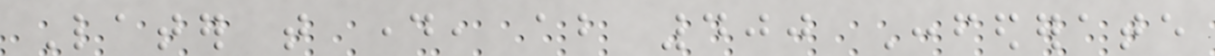Later that day, about 400 Confederate
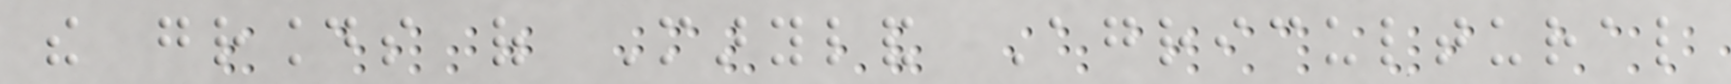the grounds of Maryland Agricultural
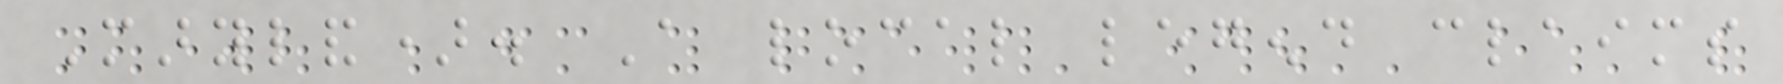Maryland). A local legend claims
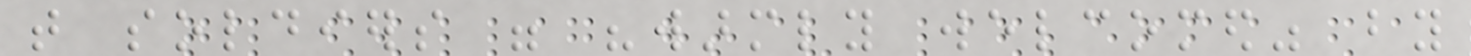that soldiers were "warmly welcomed" by
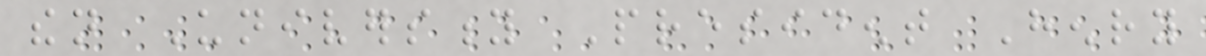then University President Henry
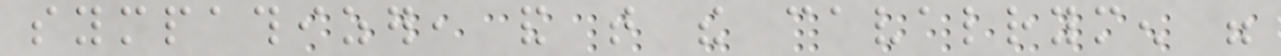sympathizer, and that the cavalrymen were
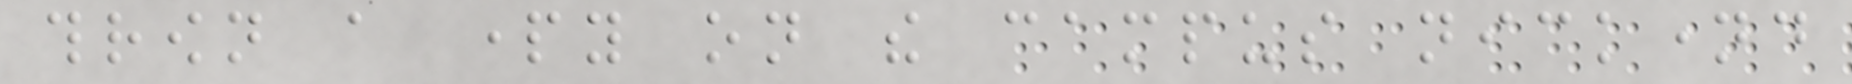thrown a party on the campus nicknamed
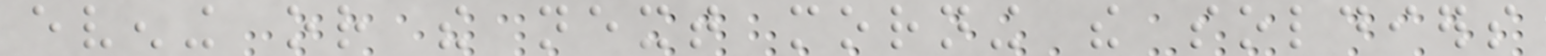evening or the next morning the soldiers
